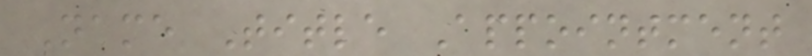Name Title Appointment
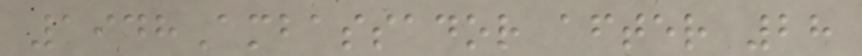1948Ambassador after 28
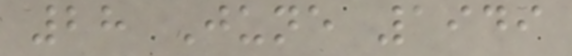28 June 1949
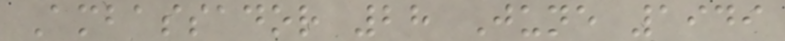Ambassador 28 June 1949
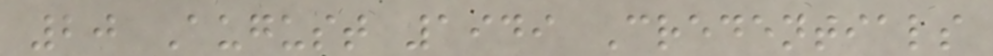20 August 1949 Credentials
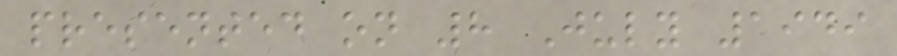presented on 8 July 1949
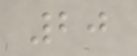20
